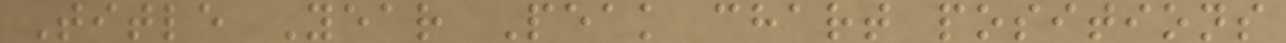Title Year Peak chart positions
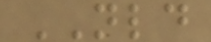NLD
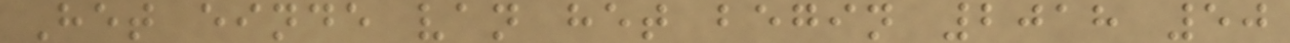Het einde van het begin 2018 50
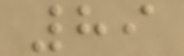89
